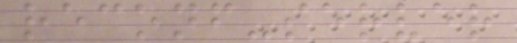reconf-server
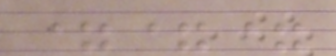===
